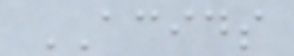ACIDS
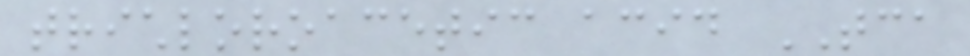trichloroacetic acid TCA
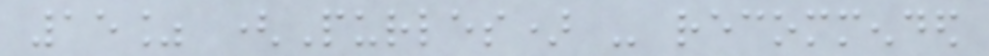15% (Purles) - recommended
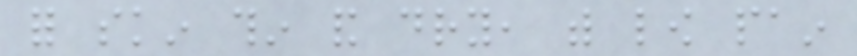for skin thin and dry, with low pain
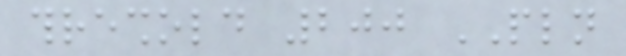threshold 200 PLN
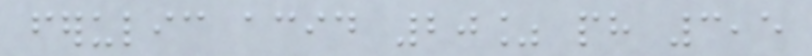ferulic acid 20% ph 3,5
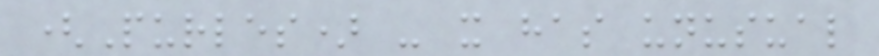(Purles) - it has unusual
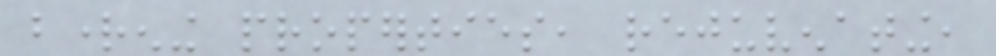brightening properties, rejuvenating,
